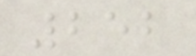252
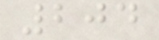204
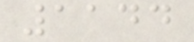1144
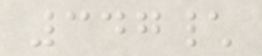347\
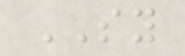SY
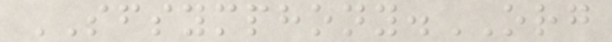SFSYMPHONY.ORG
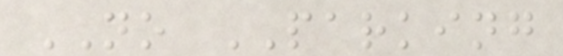NO PARKING
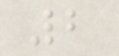2
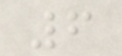6
